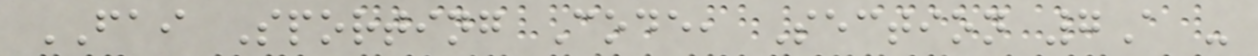FAI Sporting Code, Section 7A -
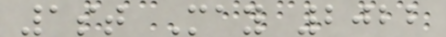1st May 2022
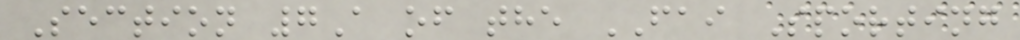Section 7A of the FAI Sporting
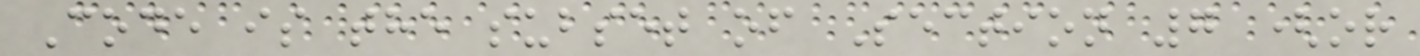Code is the subset of Section 7 (or
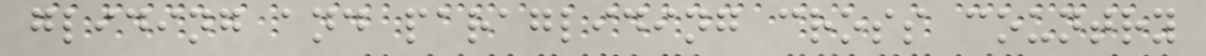gliding and paragliding cross country
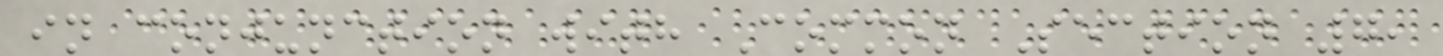in conjunction with Common Section 7,
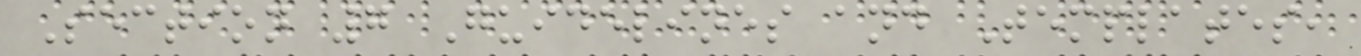Section 7 Guidelines and Templates,
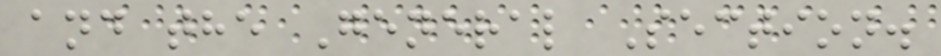and the General Section.
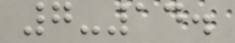7-14.
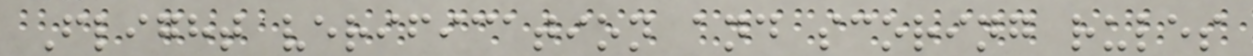Flight verification and scoring rules
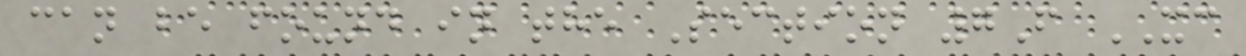can be found in the Section 7F XC
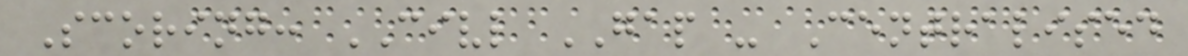Scoring: CIVL GAP - Centralised
